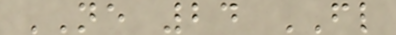NE 24 FL
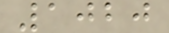1020
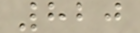820
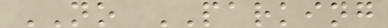NO PARKING
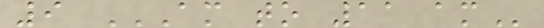9 AM TO 11 AM
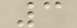3
